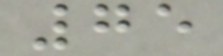75
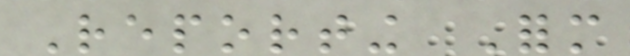Reporting Form
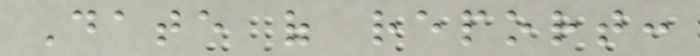Date of report:
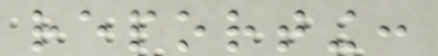reporting:
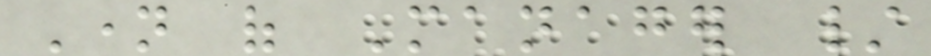Name of Manager /
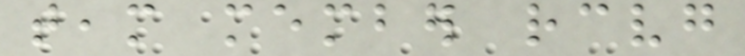team member receiving
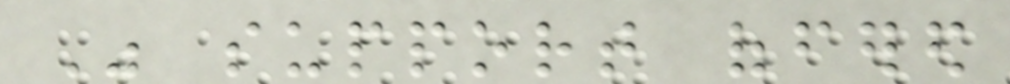Was support offered
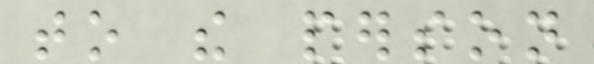to the person
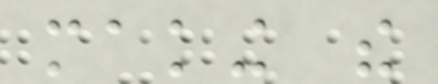making the
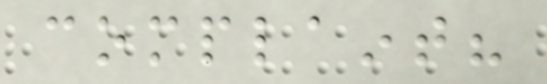complaint?
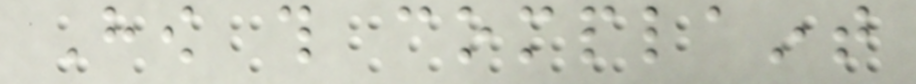How this complaint
